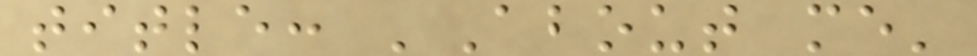title: 'About me'
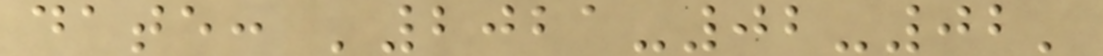date: '2021-02-02'
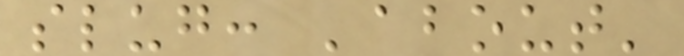slug: 'about'
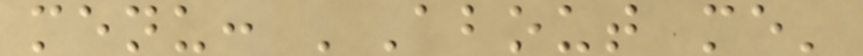menu: 'About me'
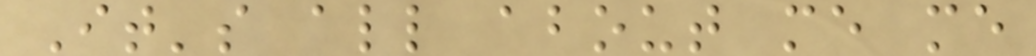It's all about me me
